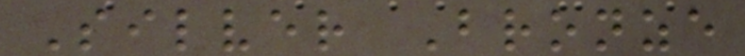Silver Bronze
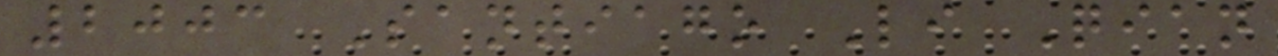2003 Santiago Li Qian
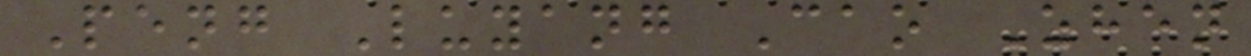Peng Luyang Cao Zhen
